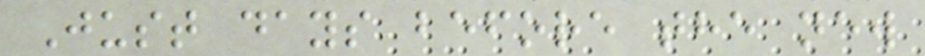Just days before the new
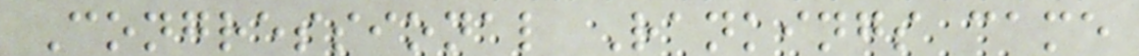Congressional Rankings came
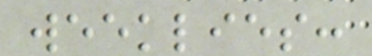weeklies:
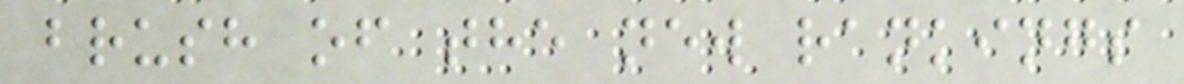brush of the new rankings
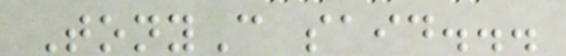TonyC said...
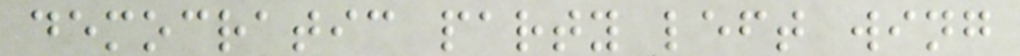democratic party left wing
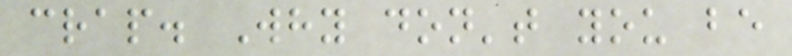crap. Why don't you be
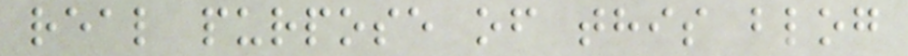real purpose of this blog
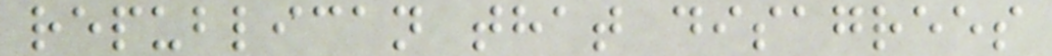republican that disagrees
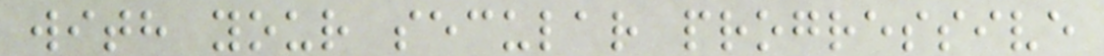with your secular progressive
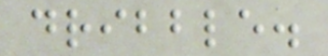dribble.
